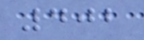402
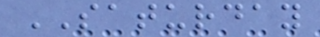SATURDAY
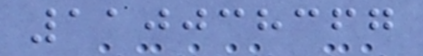110038367
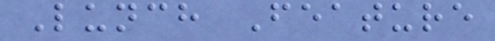Lunch Feature
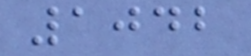1042
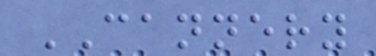CANNERY
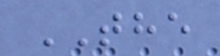THE
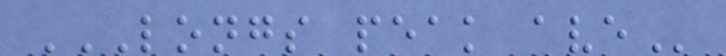LONGS PEAK AVE
